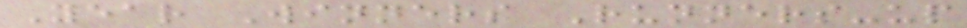Year Winners Runners-up
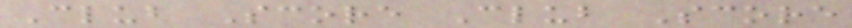Club Score Club Score
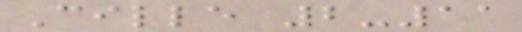Cille 2-11
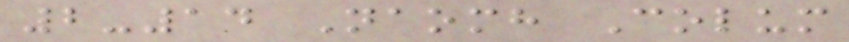2-14 Naomh Colum
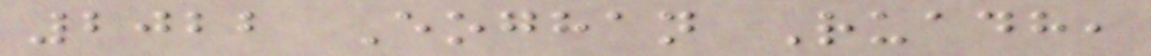2022 Eoghan Ruadh,
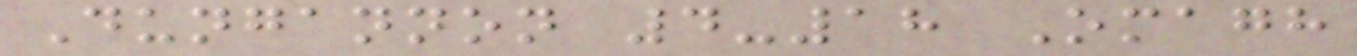Dungannon 4-18 Omagh
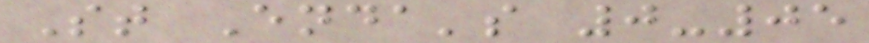St Enda's 0-05
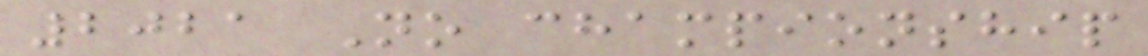2021 No championship
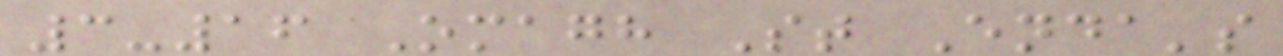3-16 Omagh St Enda's
